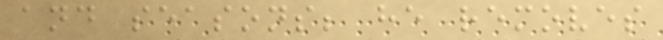and seasons; he removes
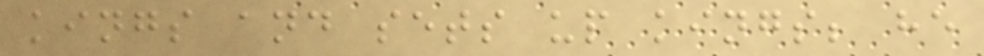kings and sets up kings; he
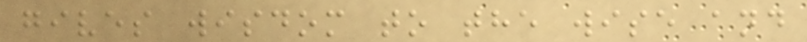gives wisdom to the wise and
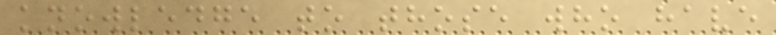knowledge to those who have
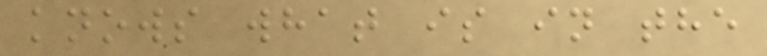knows what is in the
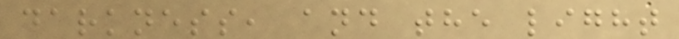darkness, and the light
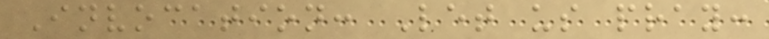Invocation: Let us pray:
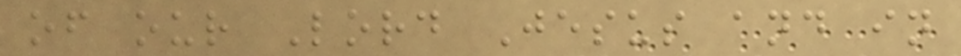of our Lord Jesus and in
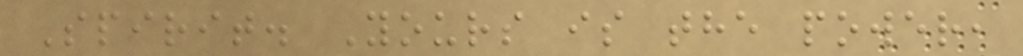Spirit. Yours is the power,
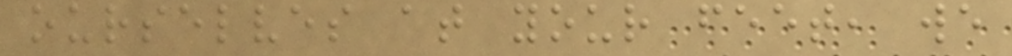ourselves at your feet, we
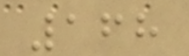168
